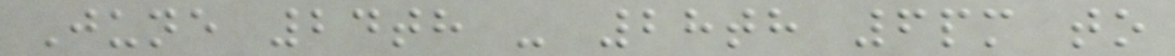June 24th - 28th 6pm to
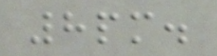8pm.
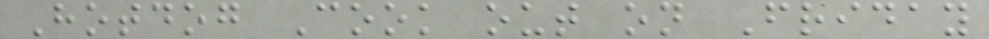Hotdog Cook out on Friday
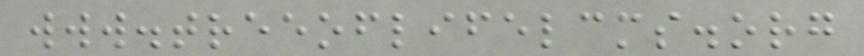www.treeoflifelcms.org
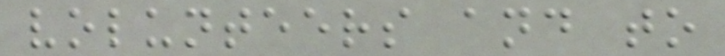volunteers and to
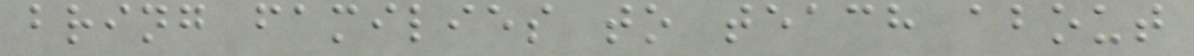bring families to teach about
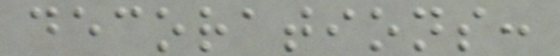decorations:
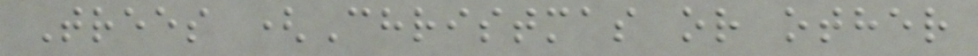Trees (Christmas or other
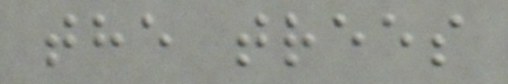the trees
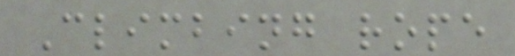Climbing rope
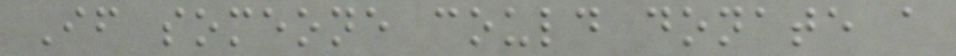If someone could donate a
